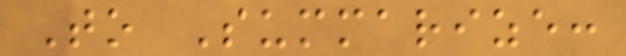To Summarize:
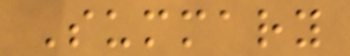Summary
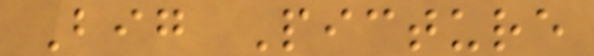Big Picture
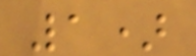1)
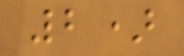2)
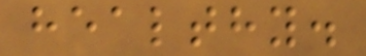healthy.
